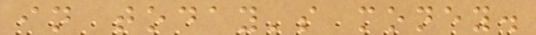in today's money.
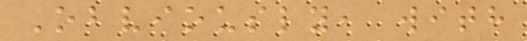Obviously, with
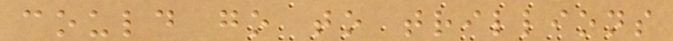could go to trillions
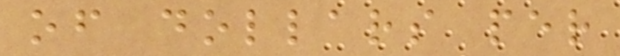of dollars per
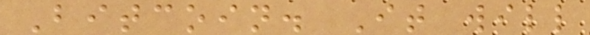Bitcoin. It will
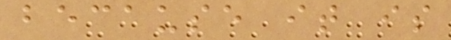because it is
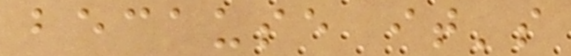because it's
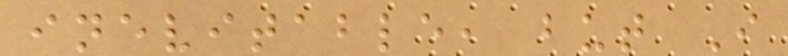inevitable, but I
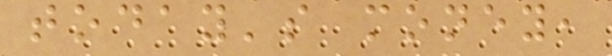today's money,
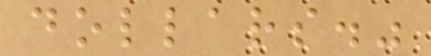dollars."
